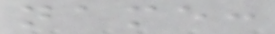name:
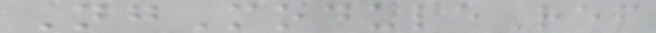NgModuleRef
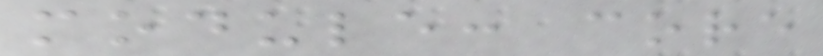module: core
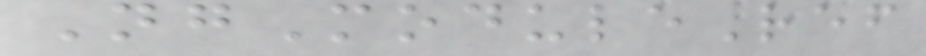NgModuleRef
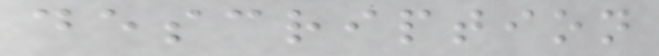description
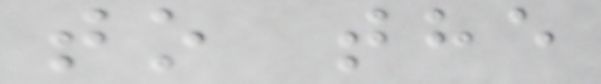to the
